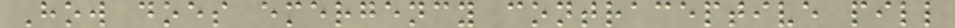How does emergency contraceptive pill
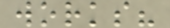works?
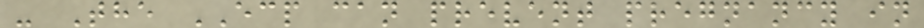- The ECP can prevent pregnancy in
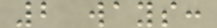2 ways:
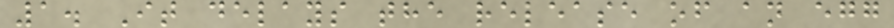1. It delays the release of an egg
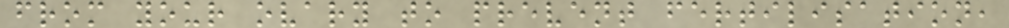from your ovary to prevent fertilisation,
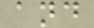and
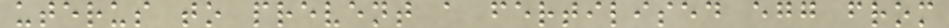uterus to prevent a fertilised egg from
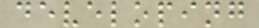developing
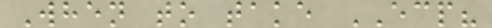When to take ECP?
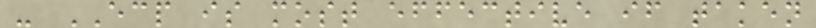- ECP is most effective if taken
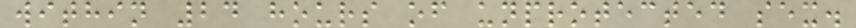within 24 hours of unprotected sex.
